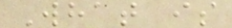What is
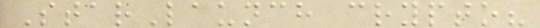StarLaunch crypto?
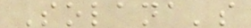Solana's
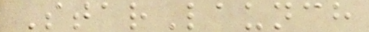StarLaunch
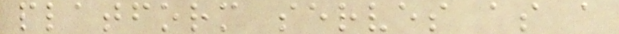platform serves as a
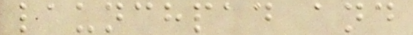launchpad and
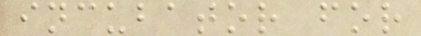incubator for
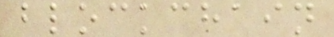blockchain
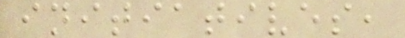initiatives,
